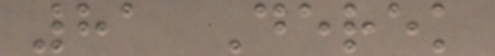81 Derek
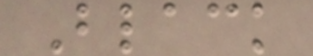Black
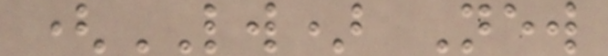(LW) New
